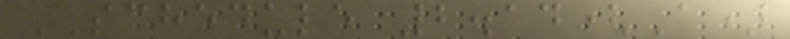SCHEDULE 2.14(A)
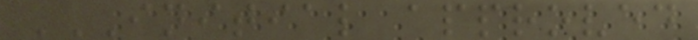INITIAL APPROVED
